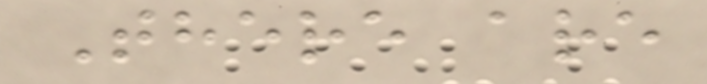There are
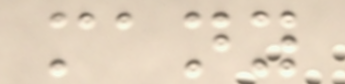many
